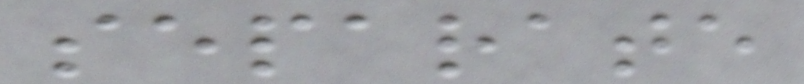separate
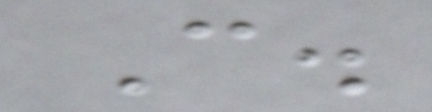C.
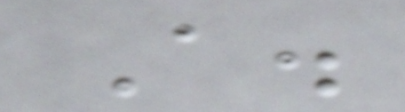A.
